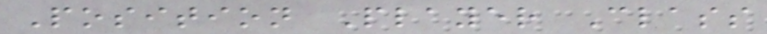Position Player Class
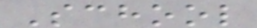School
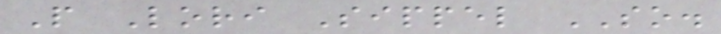P Lori Sippel SO.
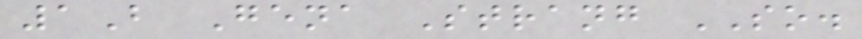1B Gena Strang SO.
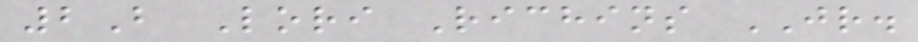2B Lori Richins JR.
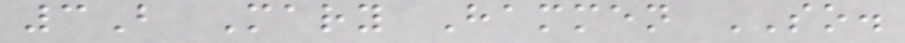3B Mary Hammen SO.
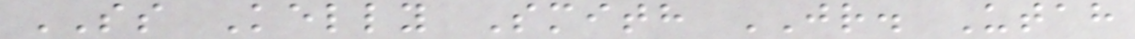SS Kelly Smith JR. Utah
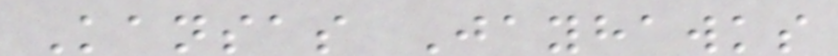Kansas Jayhawks
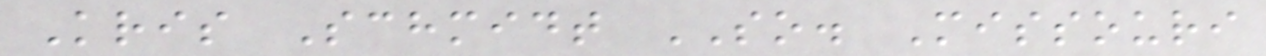Kris Schmidt SO. Missouri
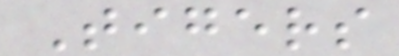Tigers
